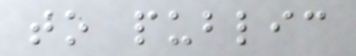to public
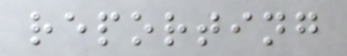reporting
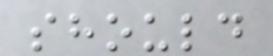should
